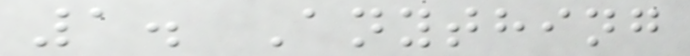1. Anything
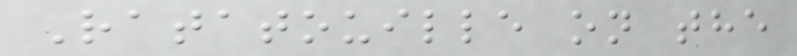Ratatouille on the
